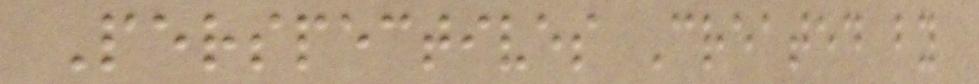Perspectives Created by
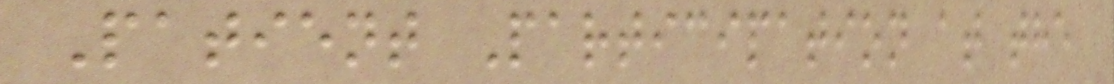Patient Participation at the
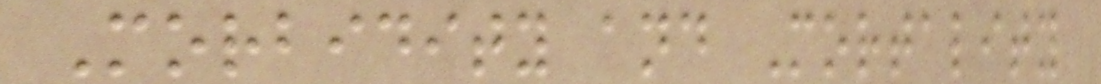Morbidity and Mortality
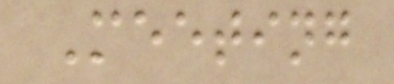Meeting
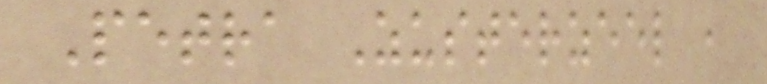Petra Zusterzeel ,
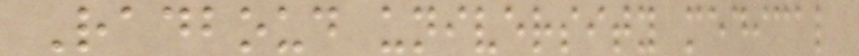Radboud university medical
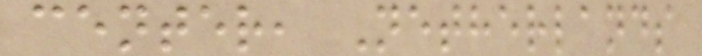center, Netherlands
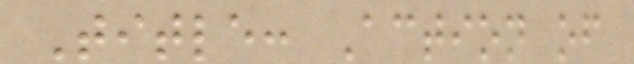Title: Action of
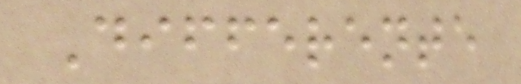Differente
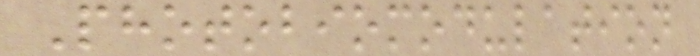Photobiomodulation
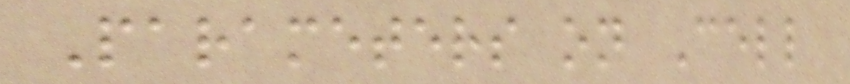Parameters on Cell
